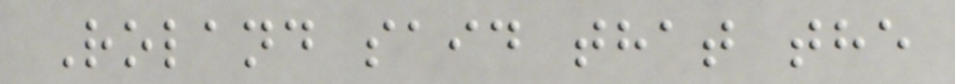Roland said that the
